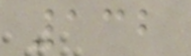132
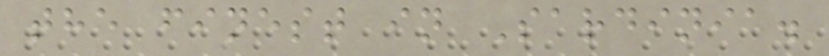the finest in Sardinia.
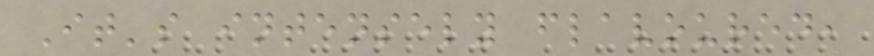It's intensely flavoured,
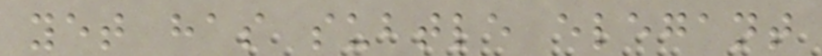yet has subtle elegant
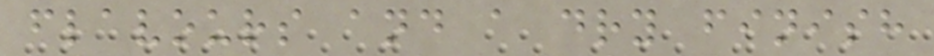flavours and a dry finish
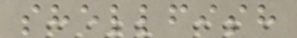shellfish
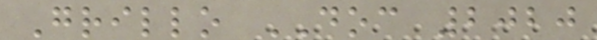Grillo DOC 2020
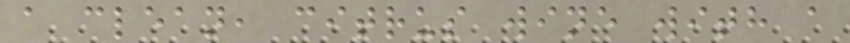a clean, citrus wine with a
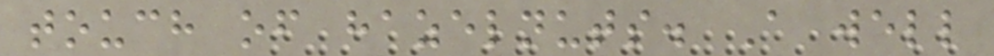touch of hazelnuts. A well
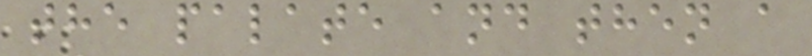the palate and then a
